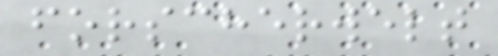forscherwelt
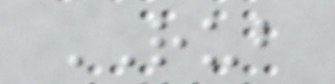RUB
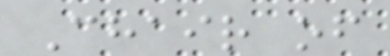Chair of
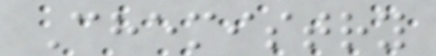Chemistry
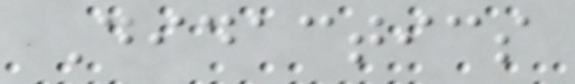Didactics
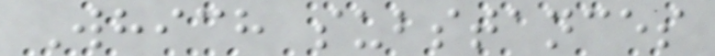Which substances
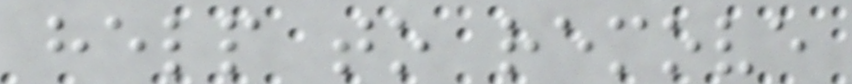help to remove
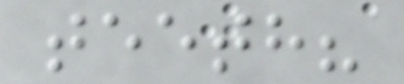teeth?
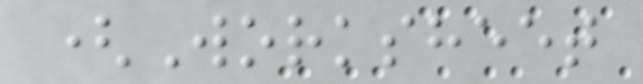(Worksheet
